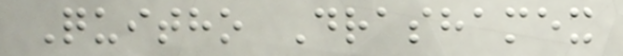Quitho Drashamex
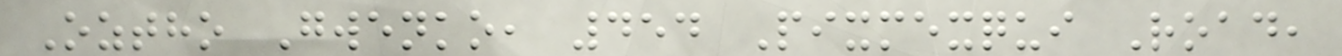Oztho Gwenko, 454 Pixmexqui Road,
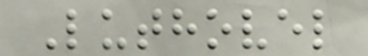Luthovel
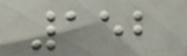152
